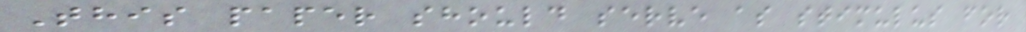This paper should serve as stimulus for
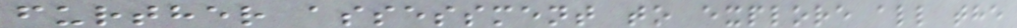further assessment to explore all the
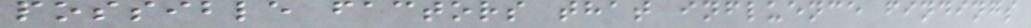possible factors that influence findings
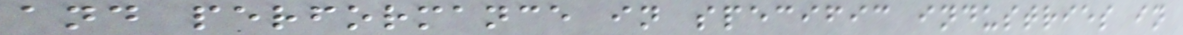and performance in specific industries in
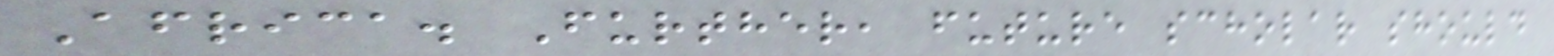Africa. Further, future scholar should
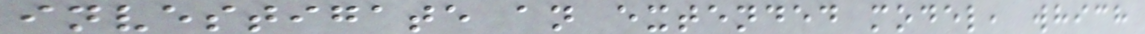investigate an extended model, which
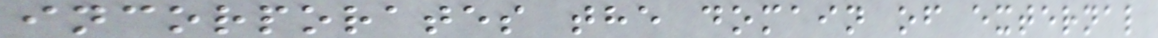incorporates the domain of external
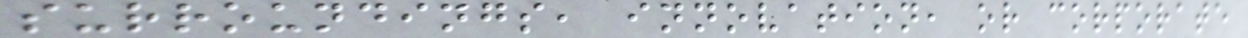surroundings, innovation, or corporate
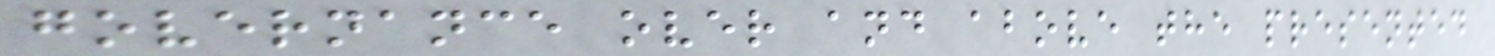governance over and above the presented
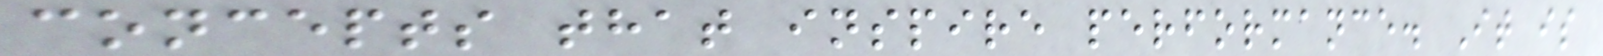concepts that inspire performance. It is
